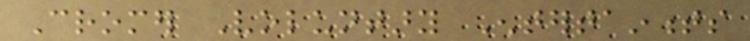Cromer Voluntary Entertainments
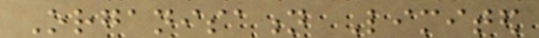Organisation Limited
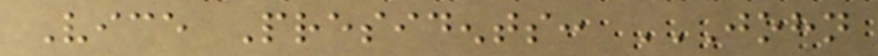Vice Presidents: JOHN
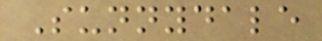Sunnydale
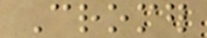Cromer
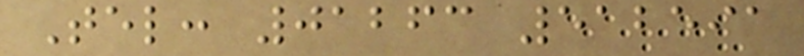Tel: 01263 512591
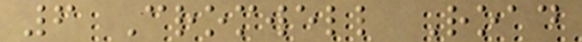6 Cromwell Road
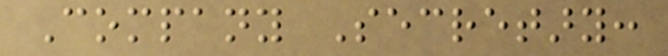Company Secretary:
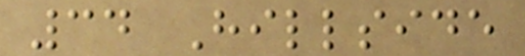34 Hillside
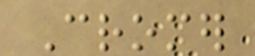Cromer
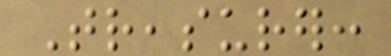Treasurer:
